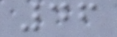46
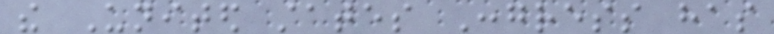the United states Congress has
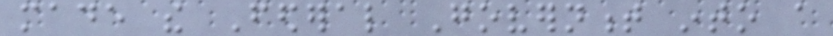made the Federal Government into a
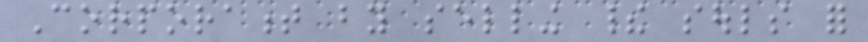Corporament by selling their souls for
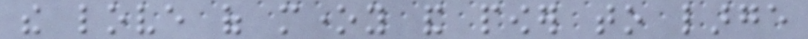the love of money and power to large
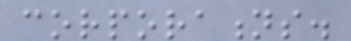corporations.
